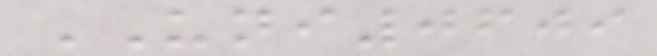UNI0609
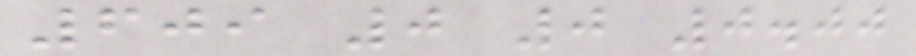609 0 0 0.00
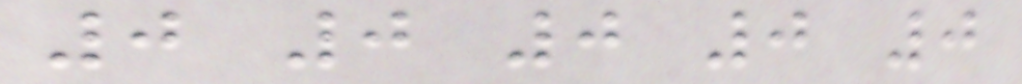0 0 0 0 0
